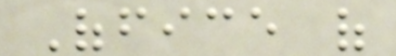Office of
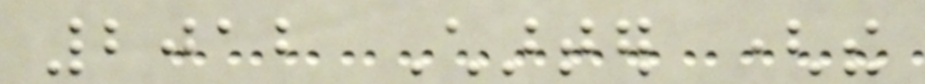2012 Charter (the
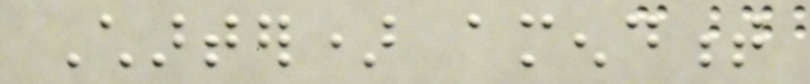Charter) amendment
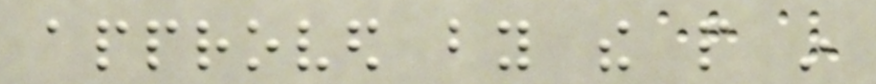approved by the people in
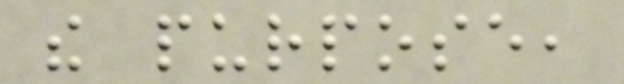the purpose,
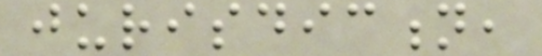jurisdiction,
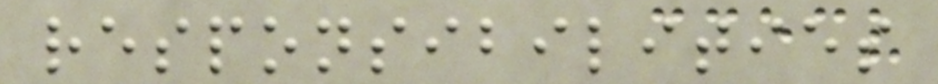responsibilities
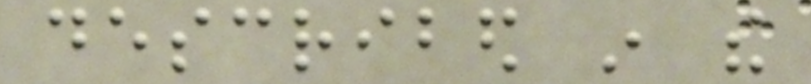described in the
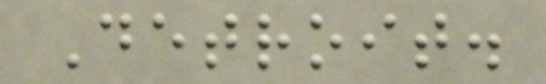Detroit.
